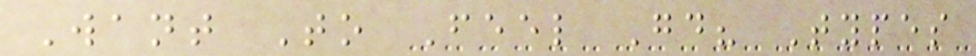Want To Feel Good? Types
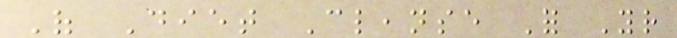Of Diet Cleanse For Your
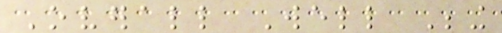Overall Well Being
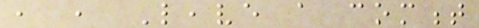, , Leave a comment
